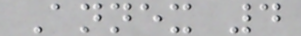Annex 4
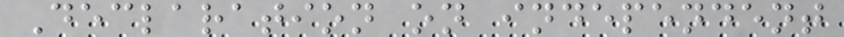Declaration on independent
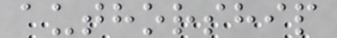authorship
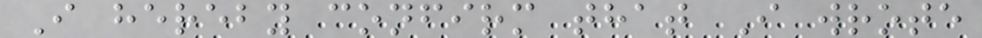I hereby confirm that I wrote
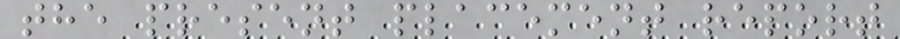the present placement report
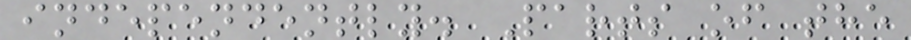independently. Parts of the
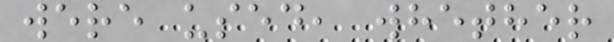were used, whether
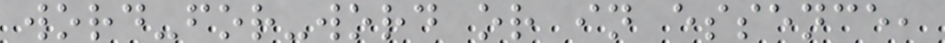word-for-word or in essence,
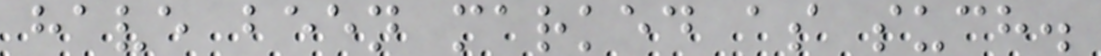have been marked as such.
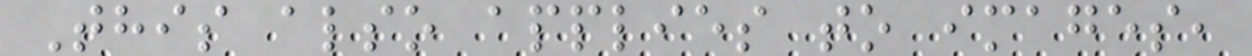This also applies to images,
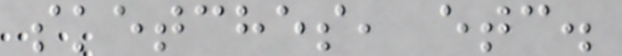sketches, etc.
